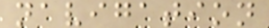navigation
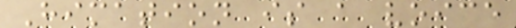Himation is a voice
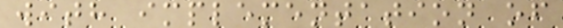with implementation of
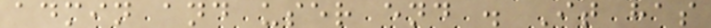admin and user end . It has
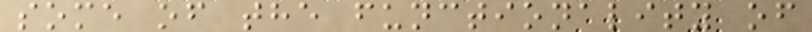some of the functionality of
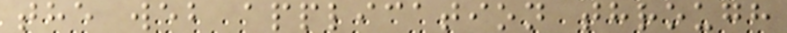the web application through
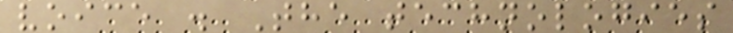voice . The technologies
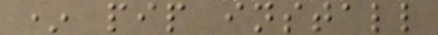* pip install
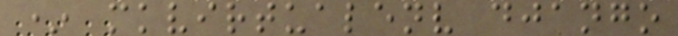* mkvirtualenv django
